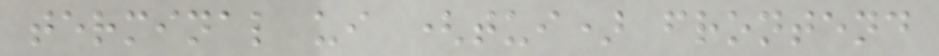terminal ui (tui) frontend
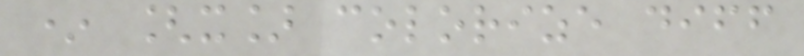* [x] colorize diff
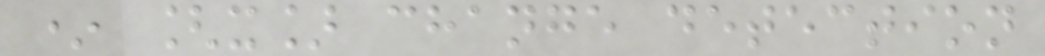* [x] change detection
